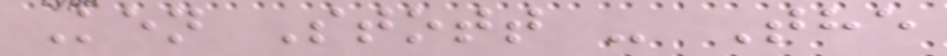Ken Stott - The
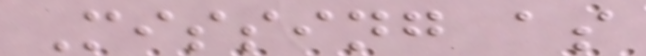Missing as
